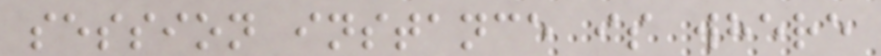session instance is where
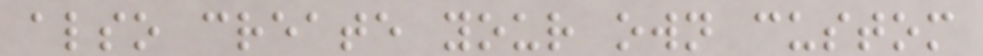also create your own custom
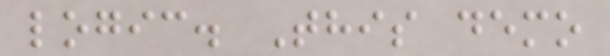logic. This demo
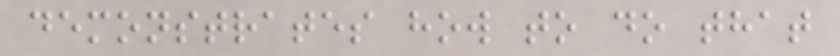demonstrates how to do that
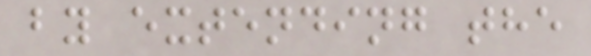by extending the
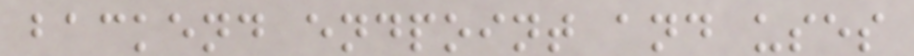backend endpoint and uses
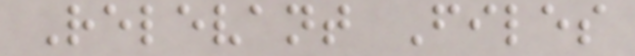Relevant Files
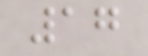17
